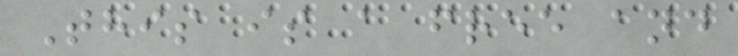This is a free and
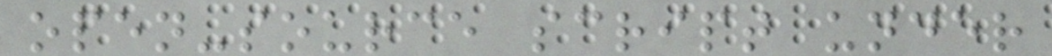open-source script under
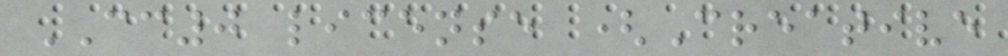CC0 license (Creative
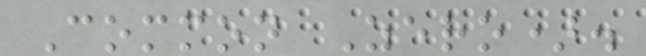Common Zero).
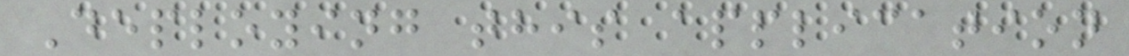Deploying this application
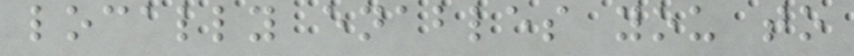locally enables you to
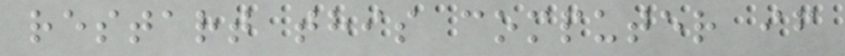restart this computer if
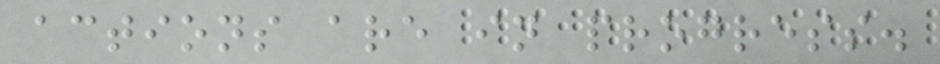actions are in progress.
